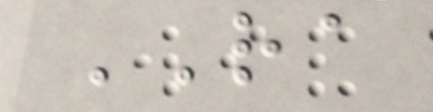RA
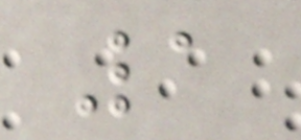1
